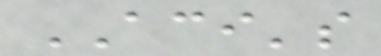ACI's
